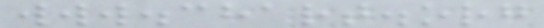www.chart.org
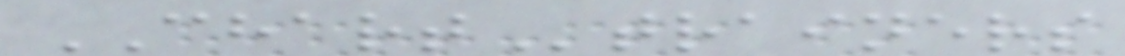CHARTtrainers
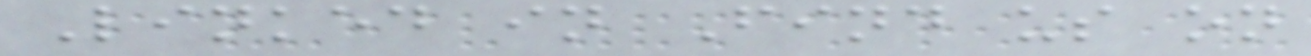Linked in Find us on
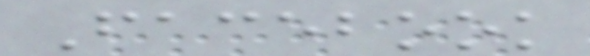Facebook
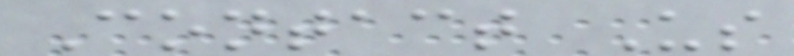Contact Us
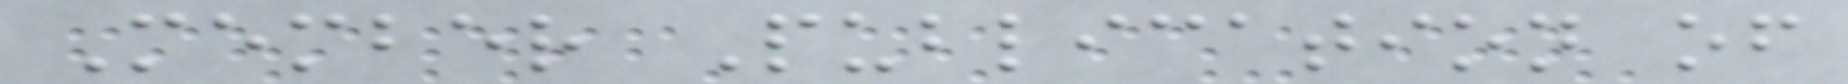Member Publication of
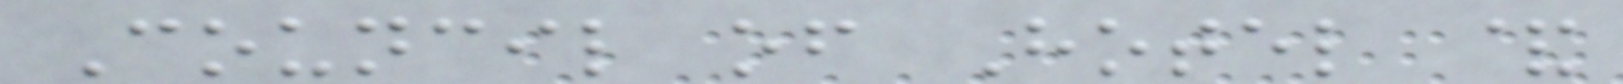Council of Hotel &
